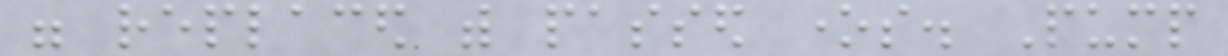were replaced with passed ones. Pump
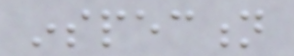inspection
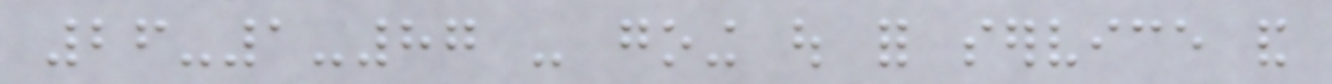26-1-87 - going out for service and
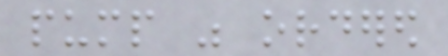pump was ordered
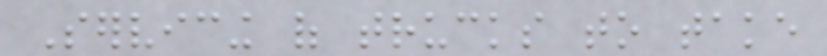Servicing of trucks to take
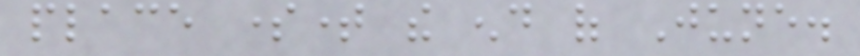place sometime the end of June.
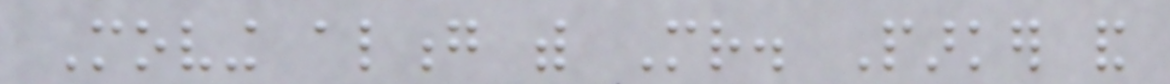Moving along with Mr. Parker and
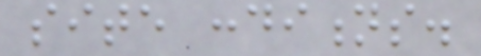site conditions.
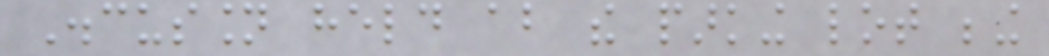Discussion held about the parking lot being
